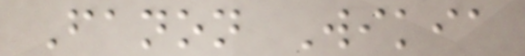Fanon Wikia
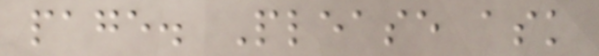page. Please ask
